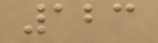123
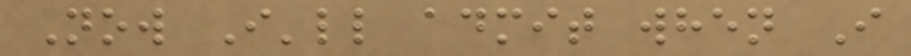Now I'll admit when I
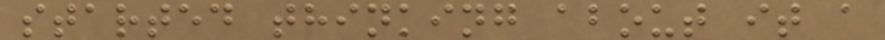started thinking about it a
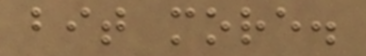bit more.
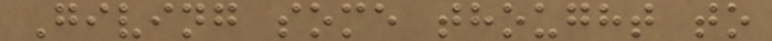Giving some thought to
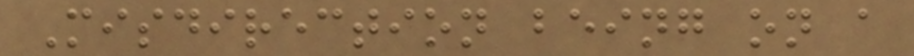Misdirection being on a
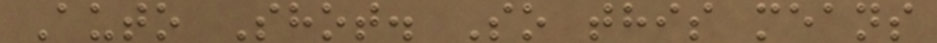Auto Shot. So this means
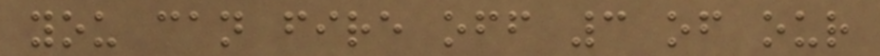you can fire off 3 of our
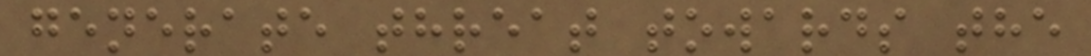generate threat towards the
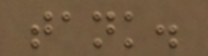tank.
